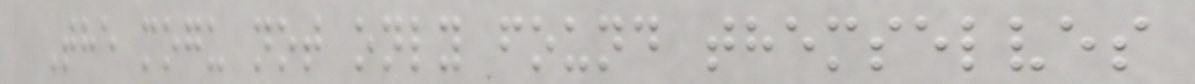The mogu not only found themselves
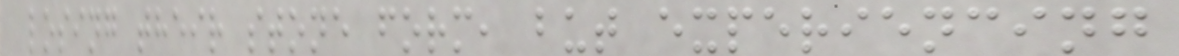losing their stone form, but experiencing
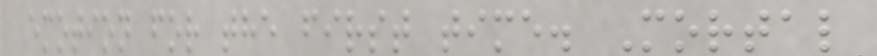emotion for the first time. Mortal
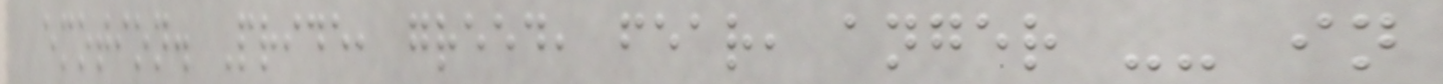emotion. Pride, greed, fear, anger -- in
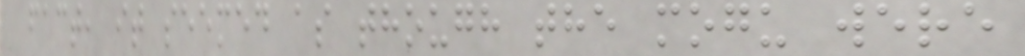fact, it seemed as though the mogu were
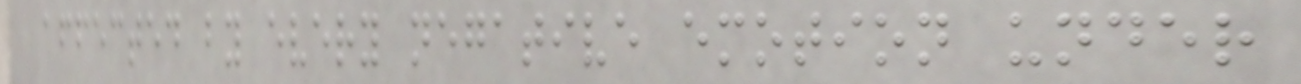affected by every negative emotion under
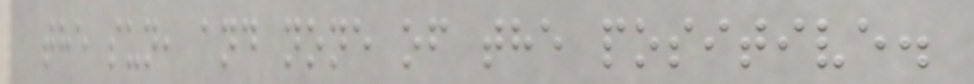the sun, and none of the positive.
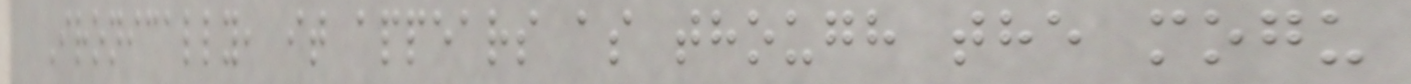Ironically, it appears as though the mogu
